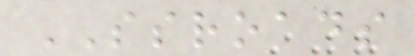SSROADS
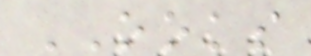OOKS
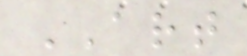ART
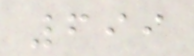699
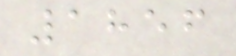1856
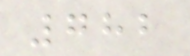782
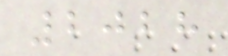2028
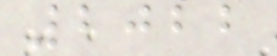2022
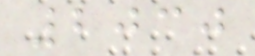2030
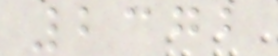2372
